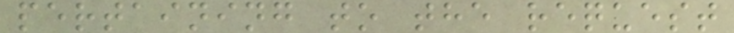pertaining to the request
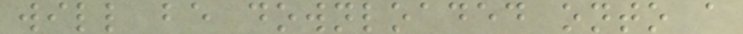will be downloaded onto a
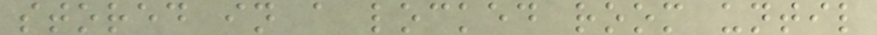stored in a locked room until
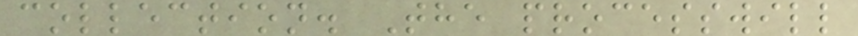collection. The processwill
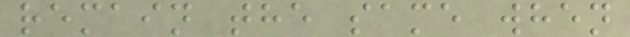remain the same when
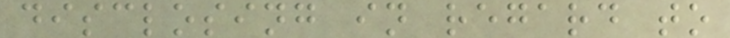disclosing in regard to
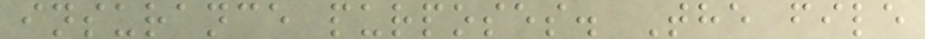insurance purposes. The file
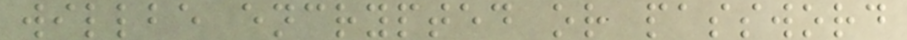willbe encrypted or password
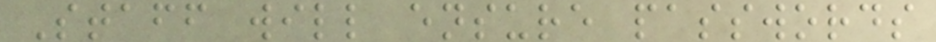Staff will ensure passwords
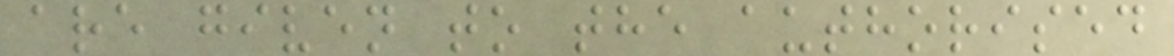are given to the authorised
